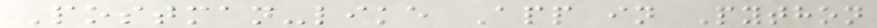Postman-like App in Python
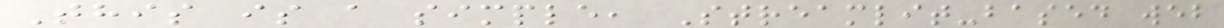This is a simple, Streamlit-based web
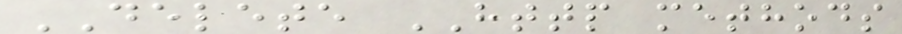DELETE HTTP methods
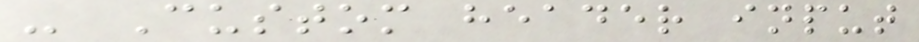- Custom header input
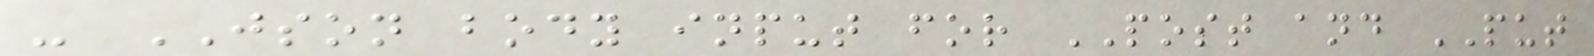- JSON body input for POST and PUT
